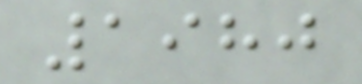1980
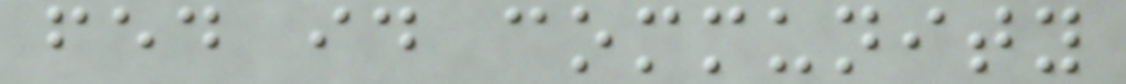fed id community
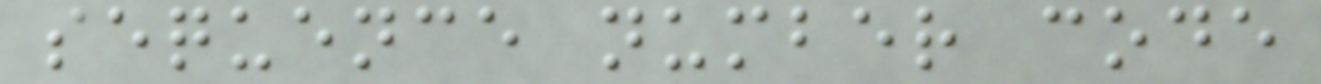sequence number code
